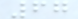67
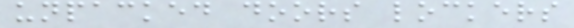unpacked doors lockers
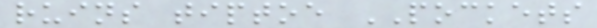ruins tiptoe POCKETS
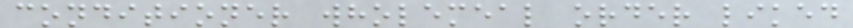conditioner wholemeal order liked
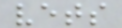vets
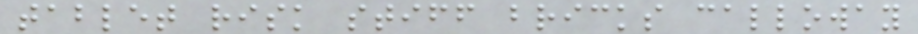tablet risk stiff bricks calloway
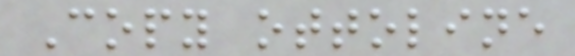Copy ottoline
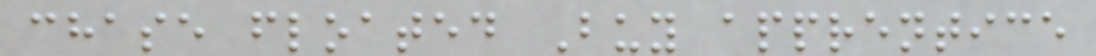chase floated Buy apprentice
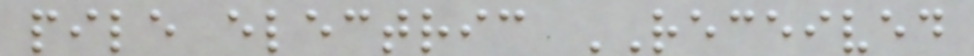pile electric RECEIVED
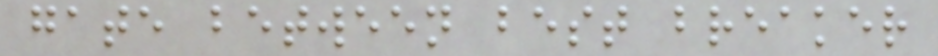gate between best breaker
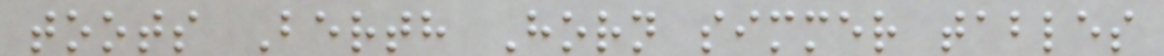toots Berth Horn simmer tables
